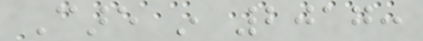Care in 2017:
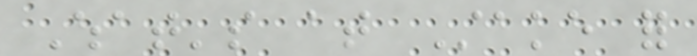What's at Stake for
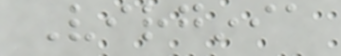Virginia
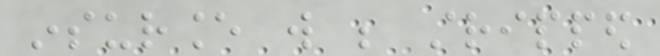insurance will be stripped
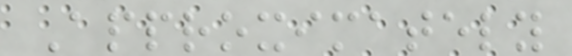Approximately
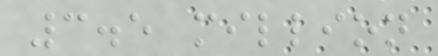3.5 million
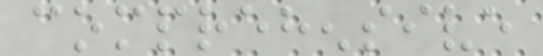comprehensive
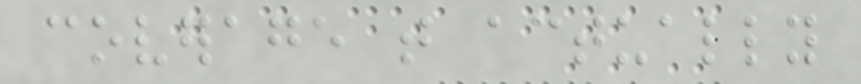coverage that actually
